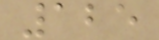125
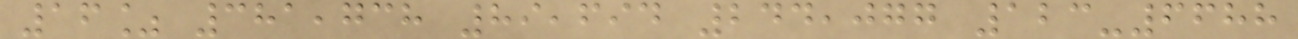16% 381,738 89,694 244,077 123-6688
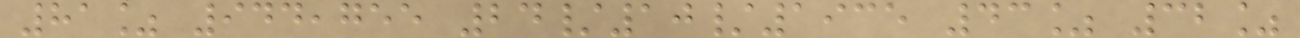81% 944,755 24/10/1935 43% 32%
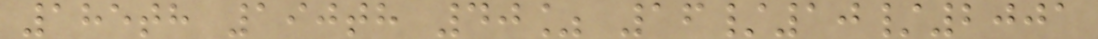185th 190th 40% 16/10/2001
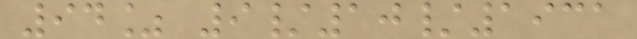94% 9/10/1931
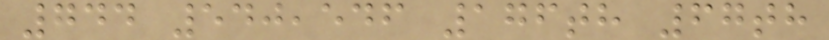744 540,546 176th 67th
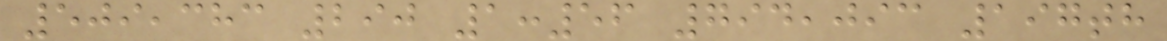509,383 290 1:56 794,093 197th
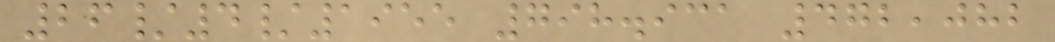26/4/1955 798.931 472,082
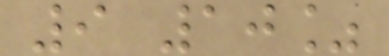9 10%
